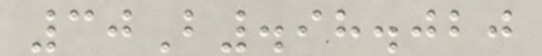30B.98.020
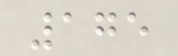175
